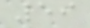59
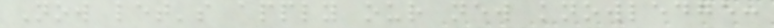Now let's apply our new knowledge:
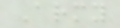Army
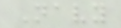Navy
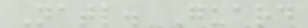Natl. Guard
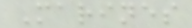Marines
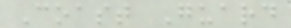Coast Guard
